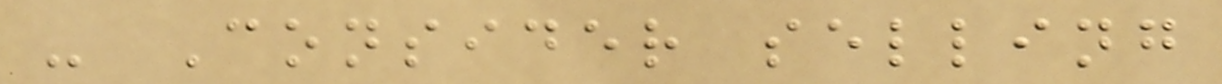- Consider selling
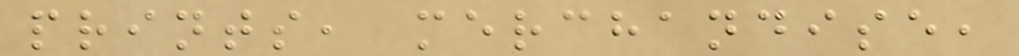prints, merchandise,
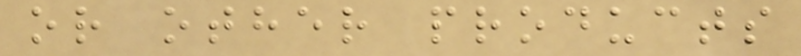or other products
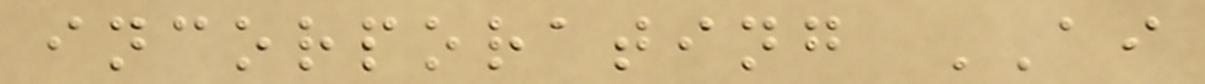incorporating AI
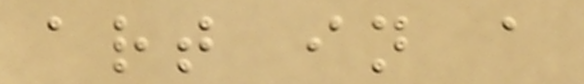art in a
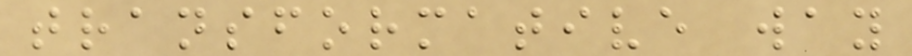transformative way
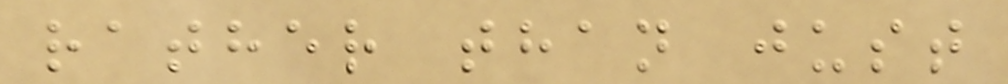rather than just
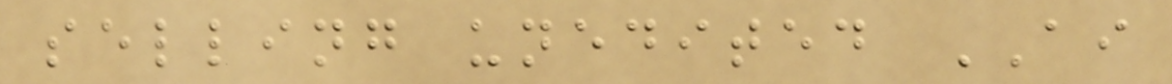selling unedited AI
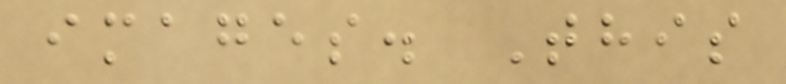images. This
